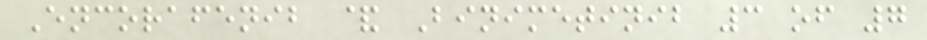Encorafenib & Binimetinib 3 of 7
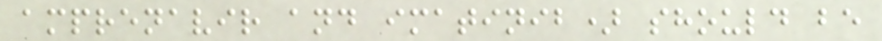amprenavir and imatinib) should be
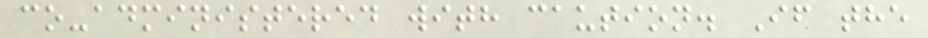co-administered with caution. If the
